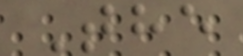The
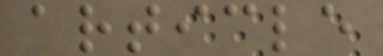article
